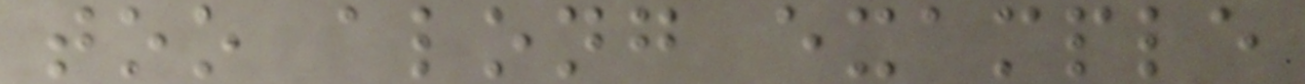too along example
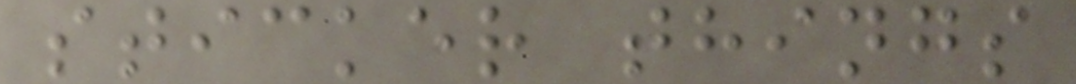sticker things
